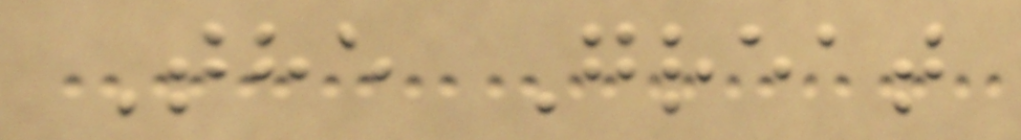The Great
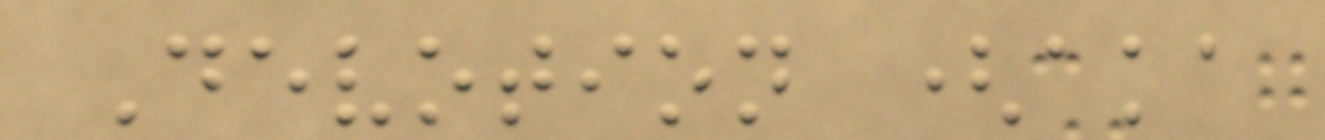Devotion (aka
